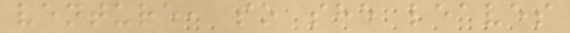venture, so she leaves
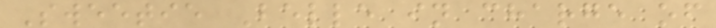Sweetie Belle in charge of
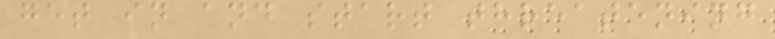get in and start threatening
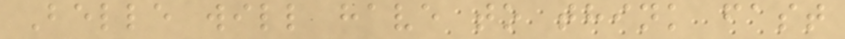Belle will have to think fast
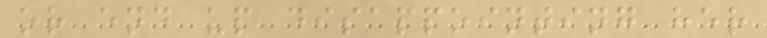or end up disappointing her
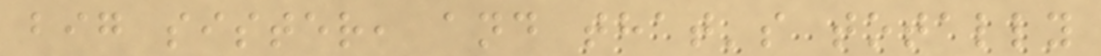big sister, and that's totally
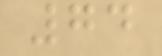74
